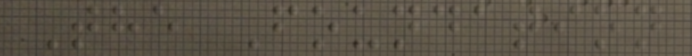The Foundation
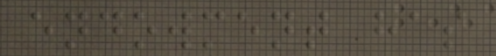endowment has
